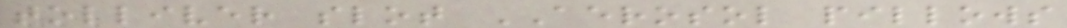tolliver slot AEROSOL pillows
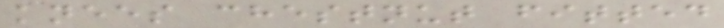knees chestnut fitted
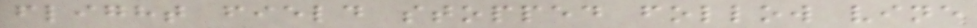flight field stopped follow vine
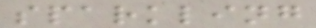sparkling
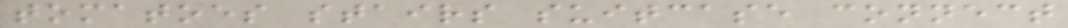tomatoes stairs suitcase connect
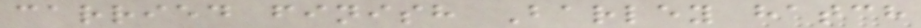carried finish Barley hatch
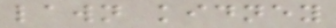lawn kidney
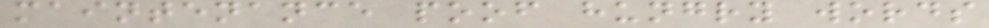maintenance poof hungry words
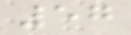57
